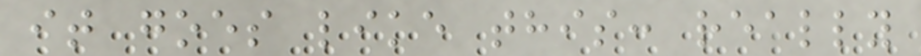it goes like this: really
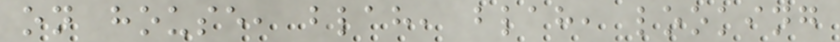on house, blah, blah, looking
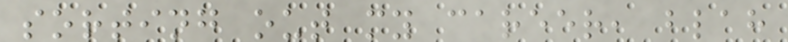sorting out my career, blah
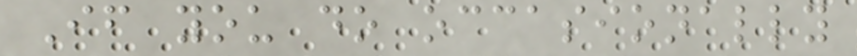If you do occasionally
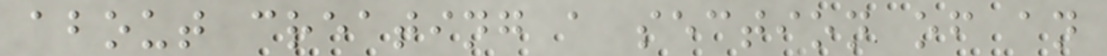about creating a section of an
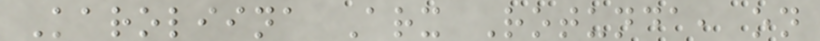Karoliina Arx Rotunda, on
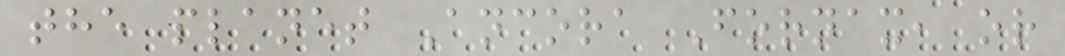the planet Ancora Fornax, or
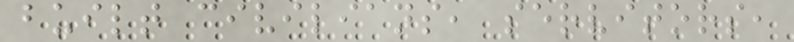built civilians, servitors,
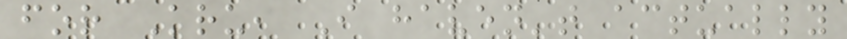for Kru, I haven't actually
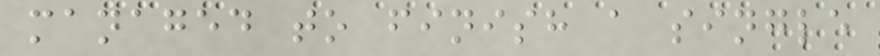managed to finish a single
